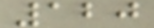120
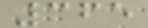365
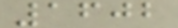1602
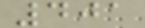401
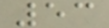53
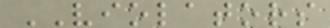VIOLATORS
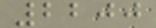2200
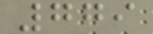779
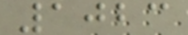1023
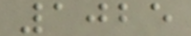1025
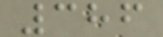386
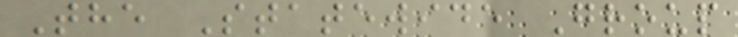The Statewide Group
